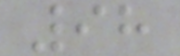98
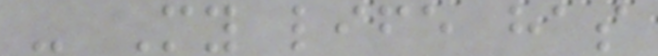- My life has
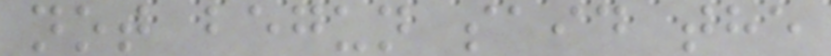not begun said the
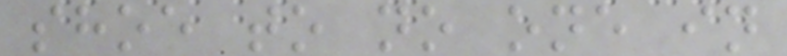shoe to no one in
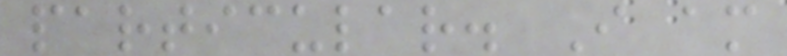particular. I am
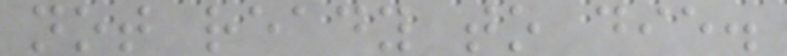not ready to die.
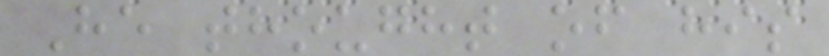He thought of his
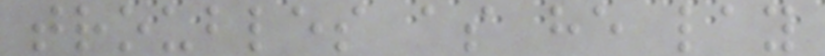troubles as he lay
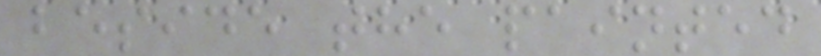beside the painted
